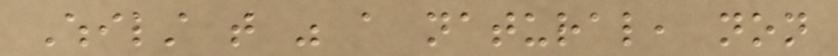Whilst that was a natural, non
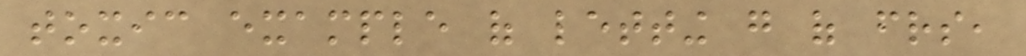toxic example of letting go of friends,
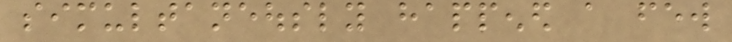simultaneously happened a few
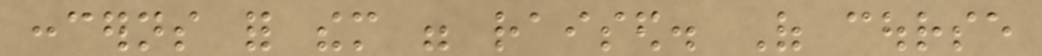concerns for them were raised. Of course
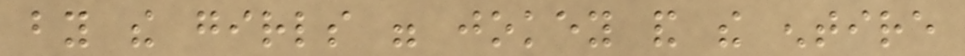by the girls were jokey and the entire
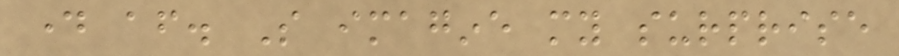day after. So imagine my surprise
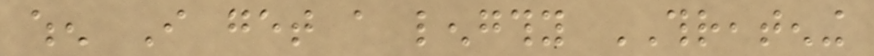when I get a lengthy THREATENING
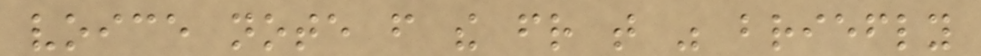voice note from the friend that was briefly
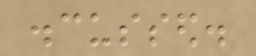discussed.
